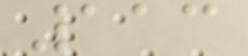113
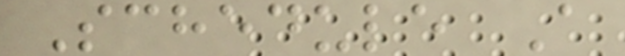Schedule A
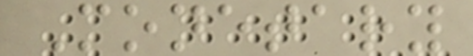Monetary
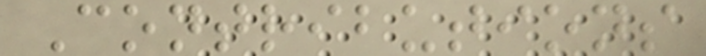Contributions
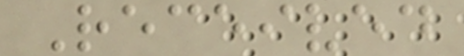Received
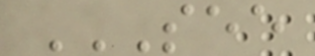SEE
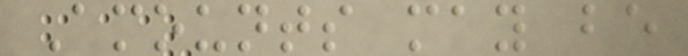Amounts may be
